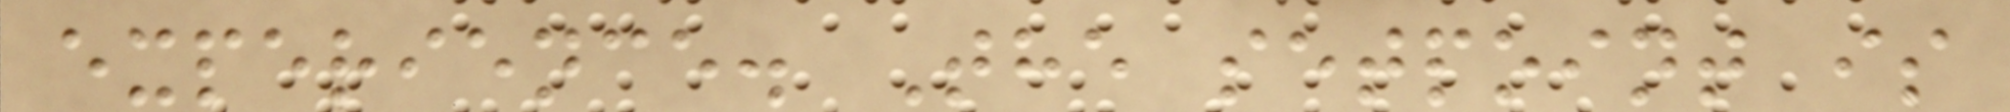experience. The setpoint is
